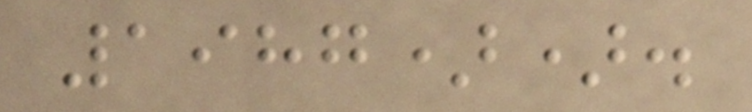1987)).
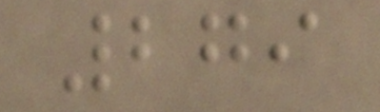279
